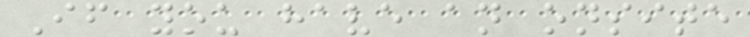If you have an onsite
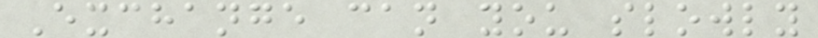Exchange can you slowly
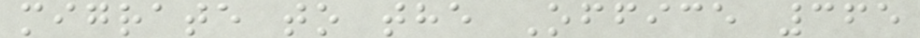migrate to the Office 365
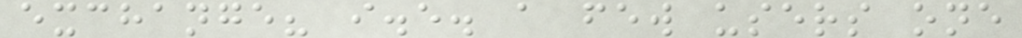exchange? i.e. a few users one
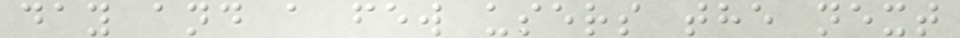day and a few users the next
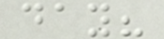day?
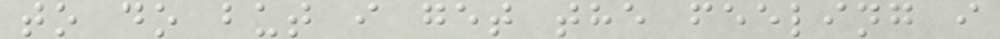to do but i get the feeling i
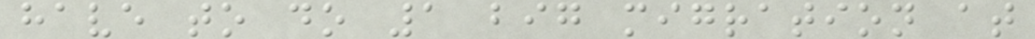have to do 1 big migration at
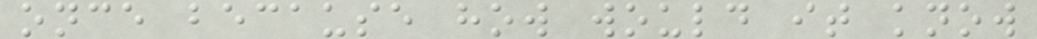once because how would it know
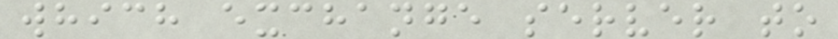which exchange server to
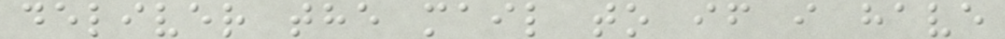deliver the mail to if i have
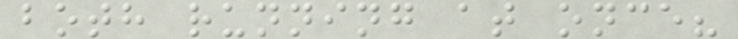both running at once?
